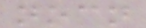nocn
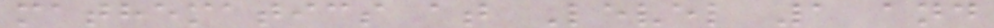mathematics at Level 1 and
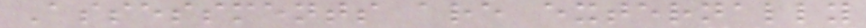Assessments are externally
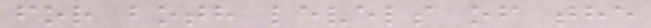for both levels of the
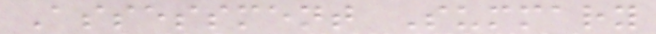Assessment Summary
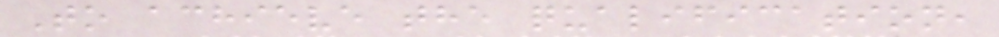To achieve the qualification,
